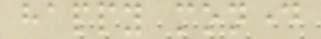happy monday
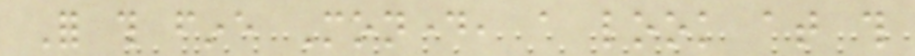For this fine Monday, a look at this
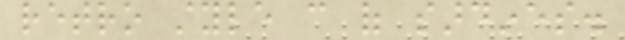retro style can of sardines.
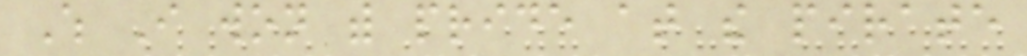Which I won with pride at the pirate
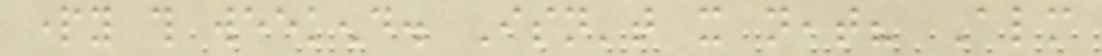party this weekend. Isn't it neat? Almost
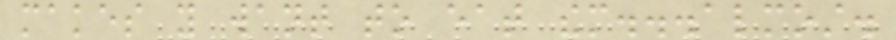makes you want to eat them...almost.
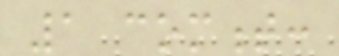1 comment:
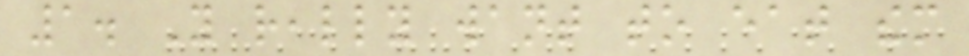1. You really want to eat them
